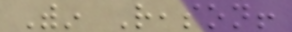Within Reason!
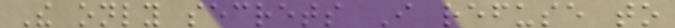The only secrets I refuse to
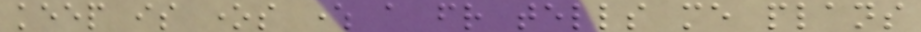keep is ones where a friend tells me plans
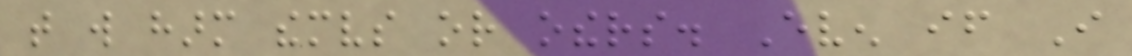that will harm themselves or others. Even if I
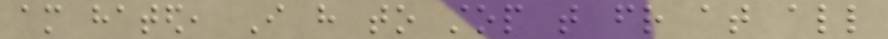am hated, I have to stop that friend at all
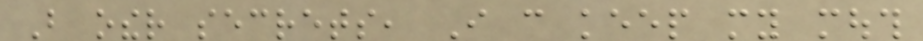But other secrets, I can keep my mouth
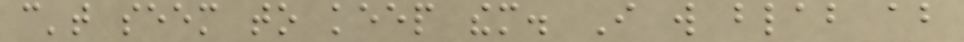can't seem to keep them. I will blab about
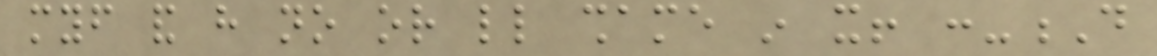myself and have no or little shame in it! :-D
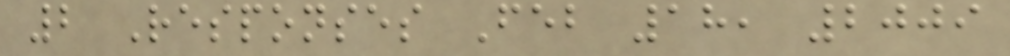2 Responses Feb 18, 2009
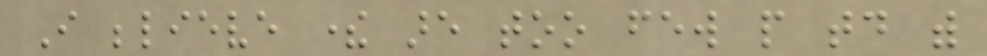I believe there are too few people today with
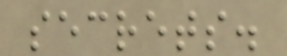secrets.
